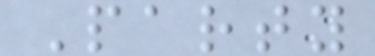Party
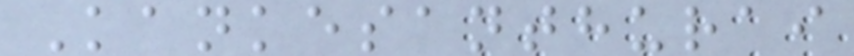Kankesanthurai
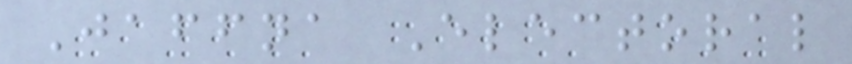Jaffna Electoral
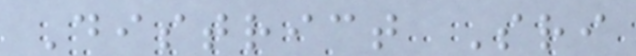District Sri
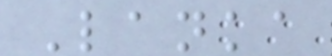Lanka
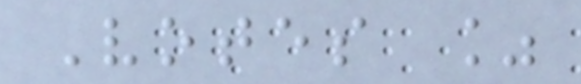Votes %
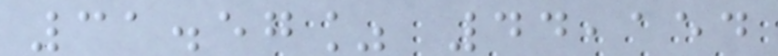31.57% 44,154
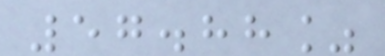57.88%
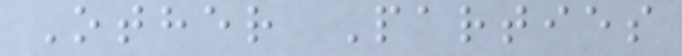Other Parties
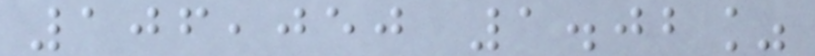106,050 1.02%
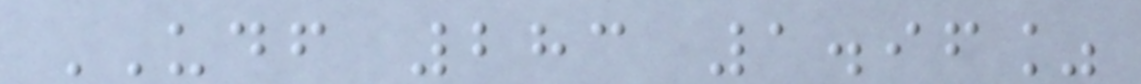UDF 283 1.96%
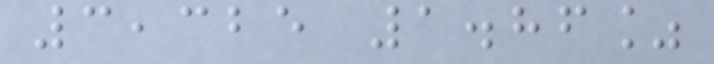3,325 1.86%
